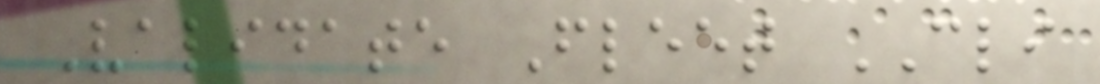Validate Fleet CLI
